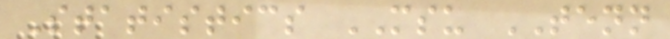Statistics MSU TENN
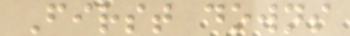First downs
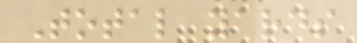Total yards
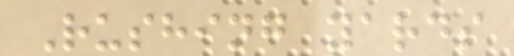Rushing yards
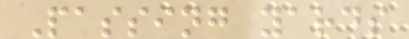Passing yards
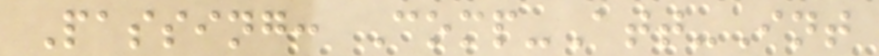Passing: Comp-Att-Int
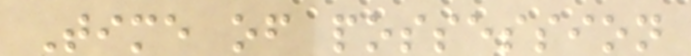Time of possession
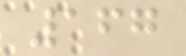167
